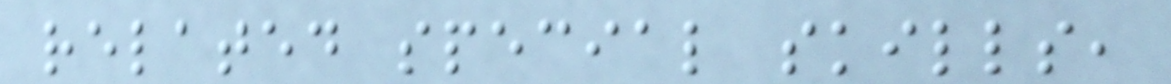related special skills,
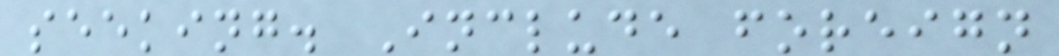seeking. Include foreign
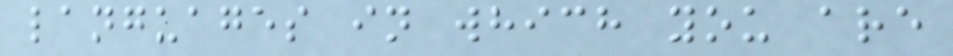languages in which you are
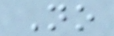No
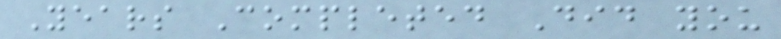Years Completed Did you
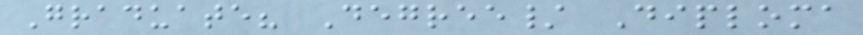Graduate? Degree/ Diploma
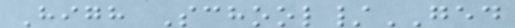High School/GED
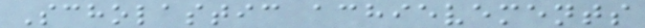Scholastic achievements
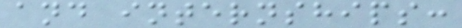and internships:
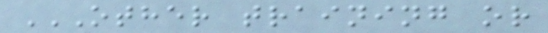OTHER TRAINING OR
